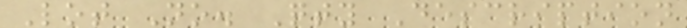Lot No. Qty Description
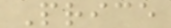Price
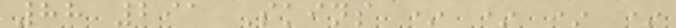88 291 Skins * * * *
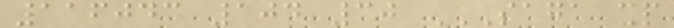116043 104 30 SAGA XP
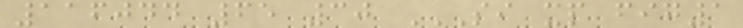116044 65 30 SI XP FIG1
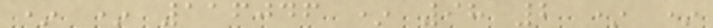* * 116046 * 98 2 * *
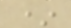*
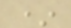*
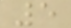5
